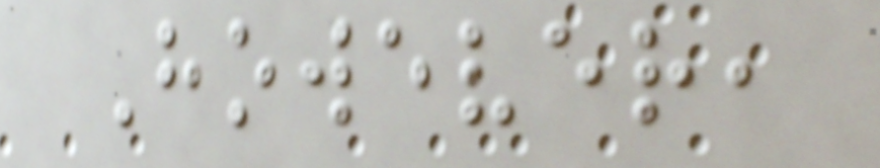However,
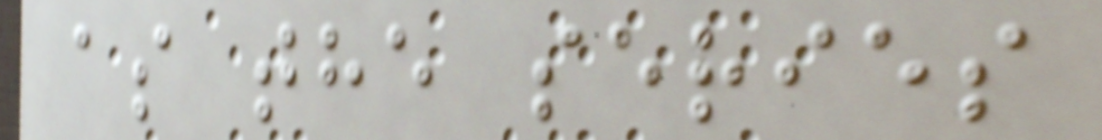as the series
